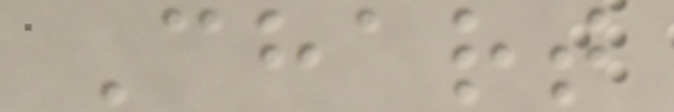Chart
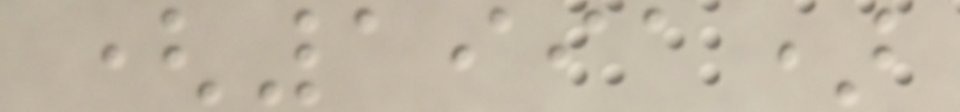(1991)
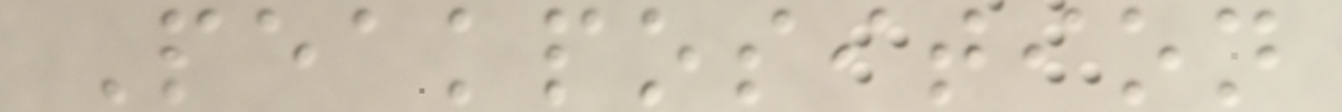Peakposition
